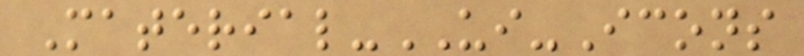Material-UI-Icons
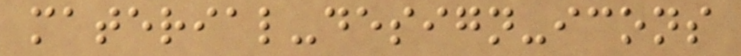material-design-icons
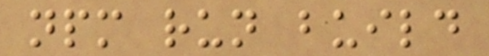npm run build
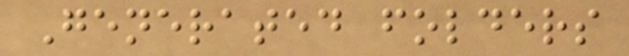Generated folders
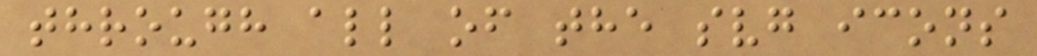through all of the svg icons
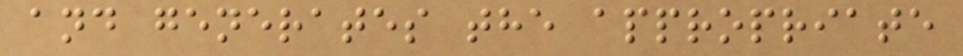and generates the appropriate
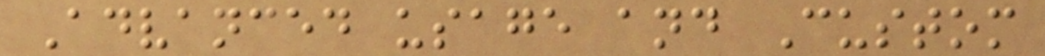Advanced usage and Custom
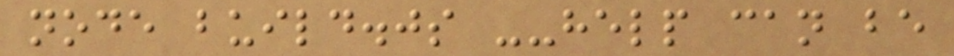node build.js --help can be
